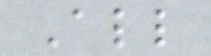All
